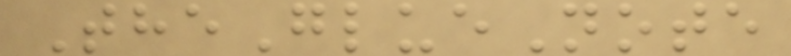TheGlueNote
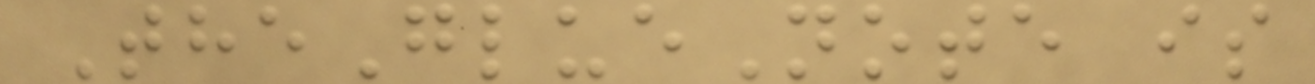TheGlueNote is
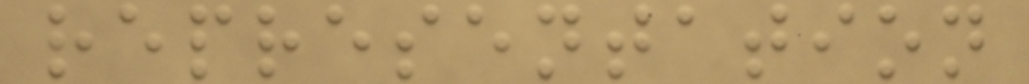representation
